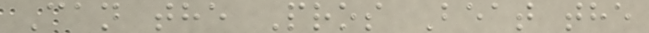Can the Pros Beat the
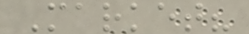Market?
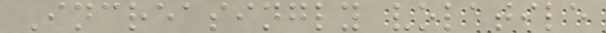Increasingly volatile
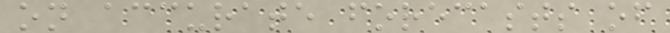on accurate forecasts of
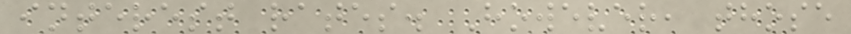interest rates. However, those
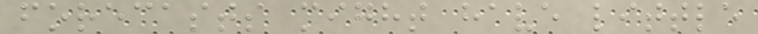forecasts might have little
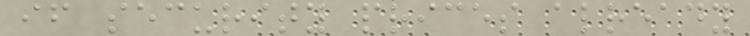if security prices already
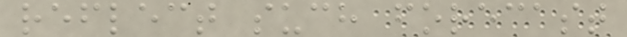reflect such forecast
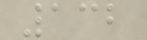132
